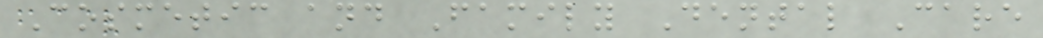Cosmetic and Family Dental Care
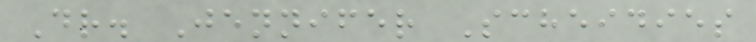Dr. Jennifer Scheidies
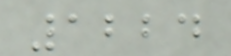1224
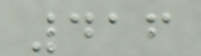416
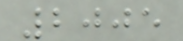2005
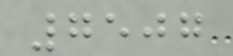7507
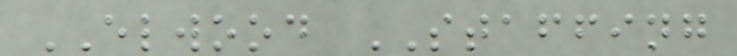ELWOOD STAFFING
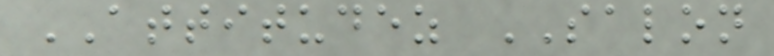ATTITUDEZ SALON
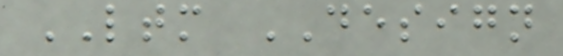LTM DESIGN
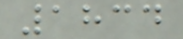1834
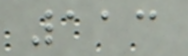113
